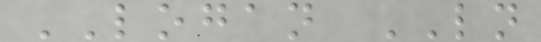LOGAN LN
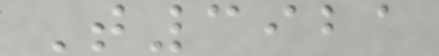T3921
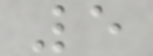5
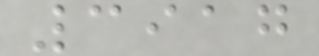3917
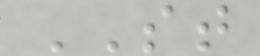ST
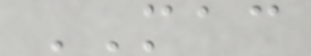MAC
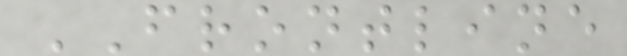FRONTLINE
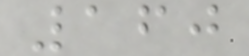160
